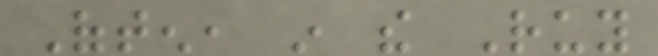Often, in the Ruy
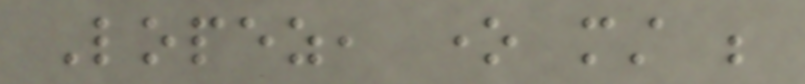Lopez, one must be
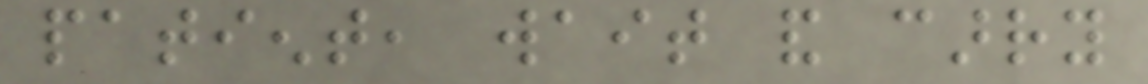patient, wait and carry
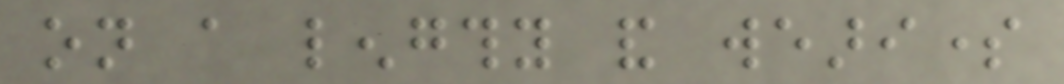on a lengthy and wearisome
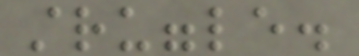struggle.
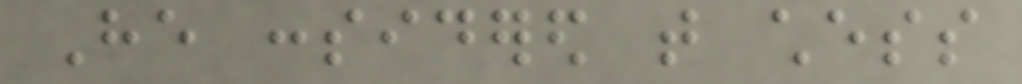He considered that chess
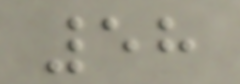58
